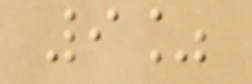9%
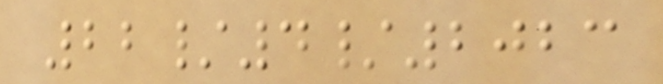22/4/2023
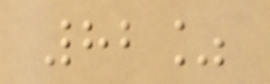82%
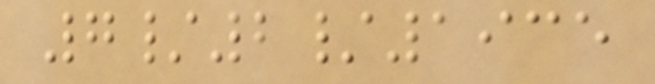7/2/1935
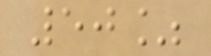50%
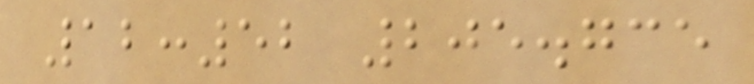12:52 205.735
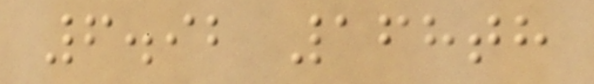6.92 168th
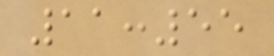11:55
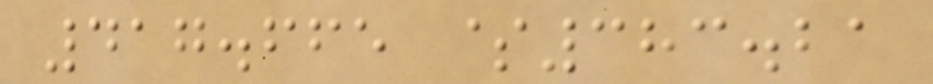417.665 $383.21
